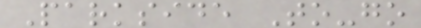Parkside To-go
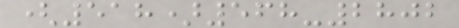(518)568-2802
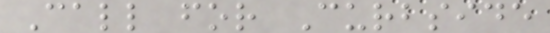Call for Curbside
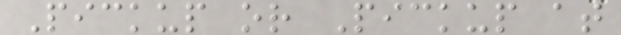Pickup or Pickup at
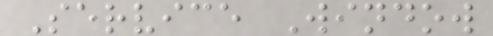Service Window
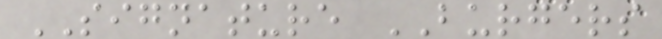SIGNATURE BURGERS
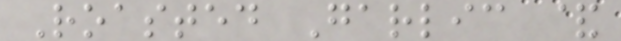Roasted Garlic &
